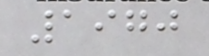1970
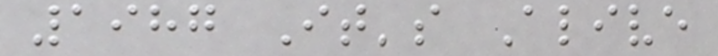1987 It's Alive
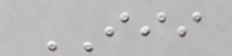III
